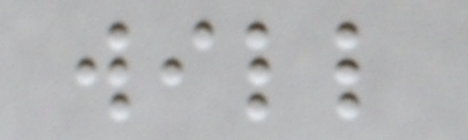will
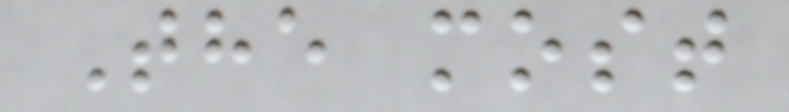The most
